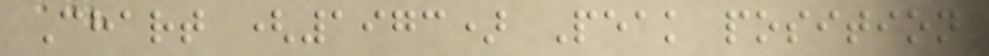Chart (1973) Peak position
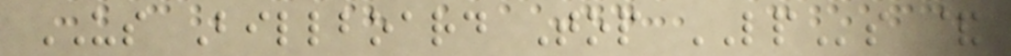US Billboard Top LPs &
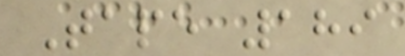Tape 189
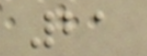21
